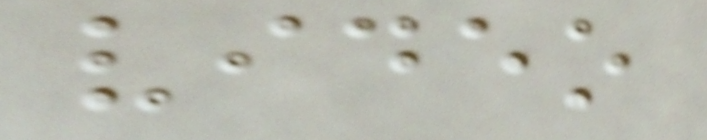video
